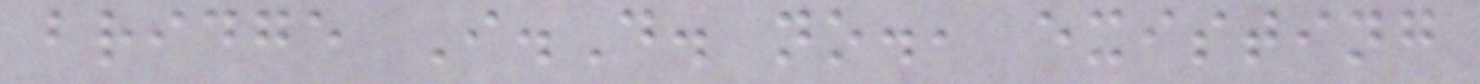bridge I.D. no., existing
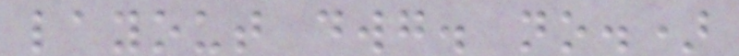layout dwg. no.)
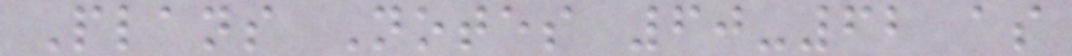Plans Notes 60-62 as
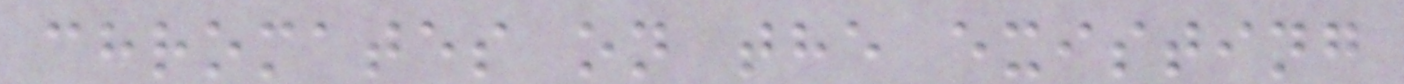chromates on the existing
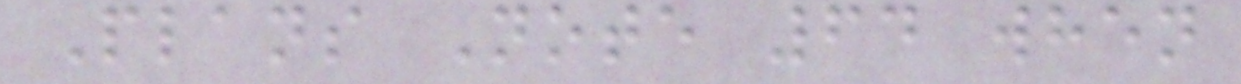Plans Note 64 when
